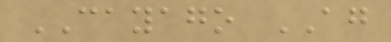CAYAGO AG
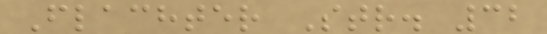Flachter Str. 32
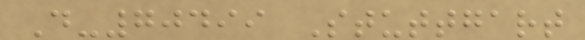D-70499 Stuttgart
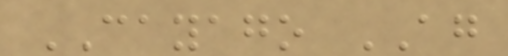CAYAGO AG
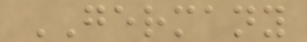GERMANY
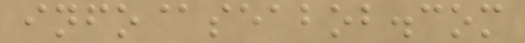info@seabob.com
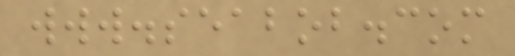www.seabob.com
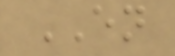EN
